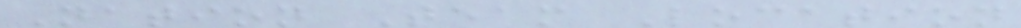Nation Team Location
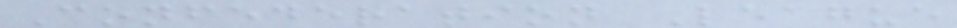Confederation League
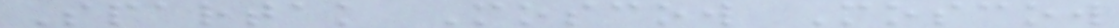Spartak Moscow Moscow
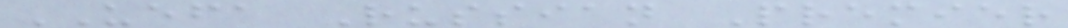UEFA Russian Premier
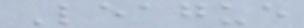League
